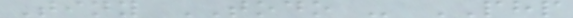Tiny TODO - PHP
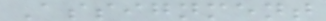Assignment
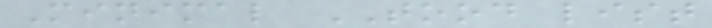Minimal TOOD list
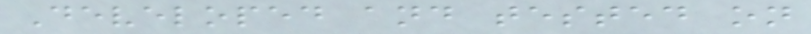Developed and tested on
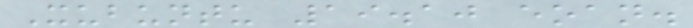Xubuntu 19.10 eoan.
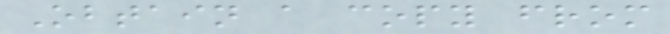Obtain a copy from
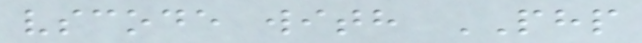vscode with PHP
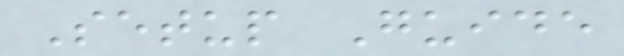Setup Guide
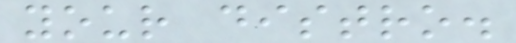your distro.
